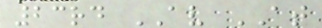23rd AV AT
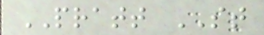PRATT ST
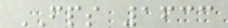FPS 1633
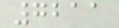7211
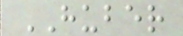HUBER
